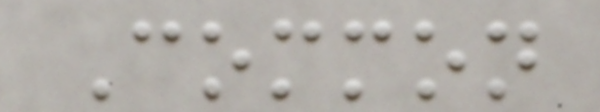Common
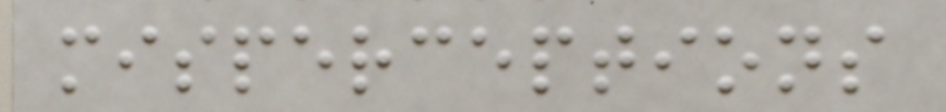misperceptions
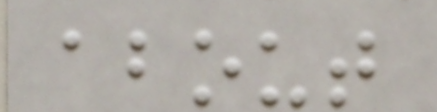about
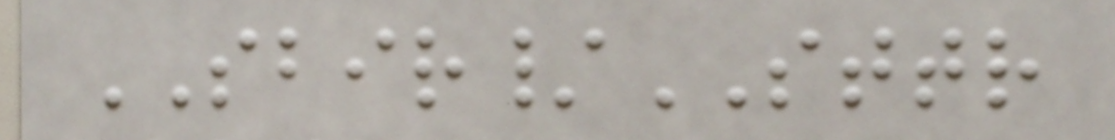SBIR/STTR
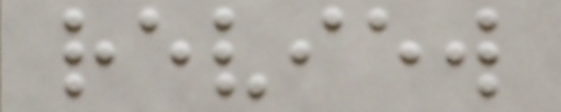review
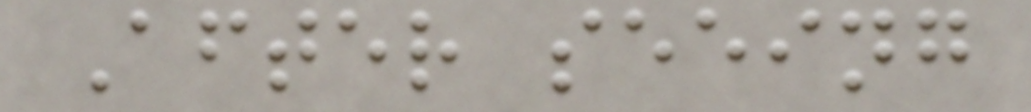After seeing
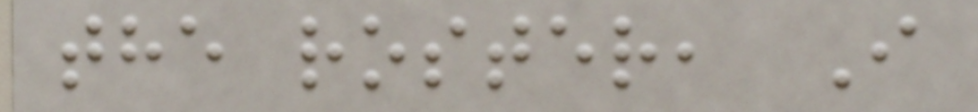the roster, I
